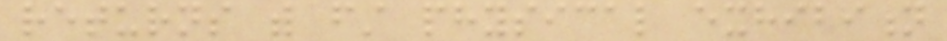returns with first physical exhibition
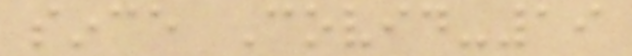since Covid-19
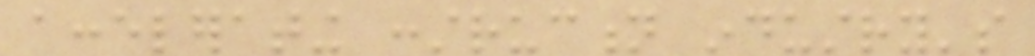accelerating construction industry's
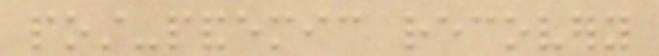post-pandemic recovery
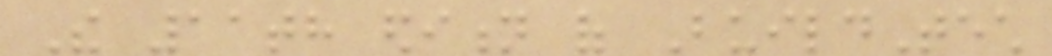The 11th edition of BuildTech
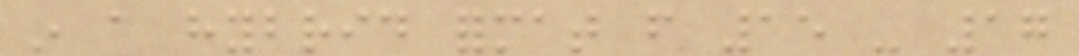in a hybrid format from 15 - 17
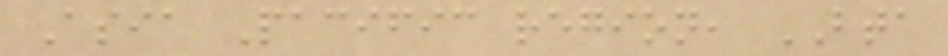Asia Pacific region, BTA
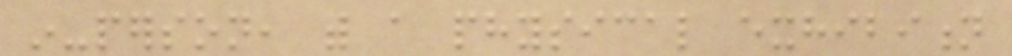in-person, with a physical exhibition
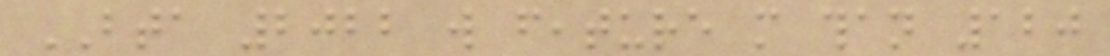BTA 2022 will feature more than 120
